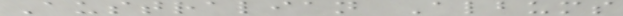Australian Albums
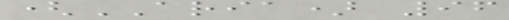(ARIA) 96
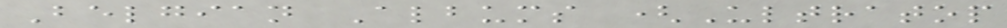Belgian Albums (Ultratop
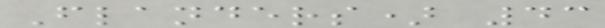Flanders) 43
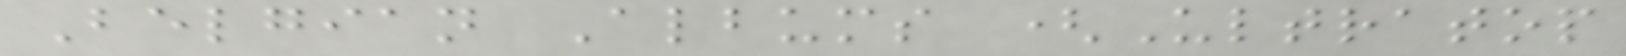Belgian Albums (Ultratop
